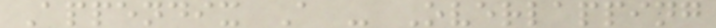Appendix A - Overlapping
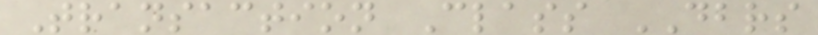Transaction Class DBRS
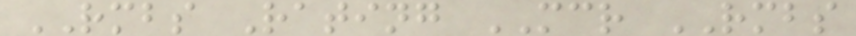RMBS Rating MCR RMBS
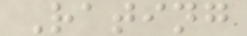Rating
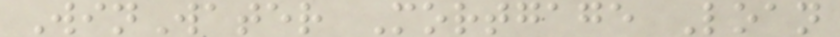WinWater Mortgage Loan
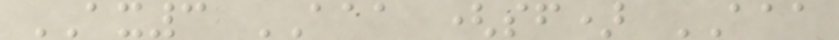AX3 AAA (sf) AAA
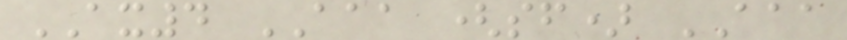AX4 AAA (sf) AAA
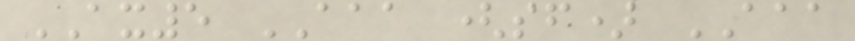AX5 AAA (sf) AAA
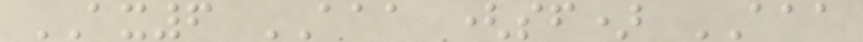AX6 AAA (sf) AAA
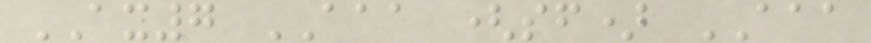AX7 AAA (sf) AAA
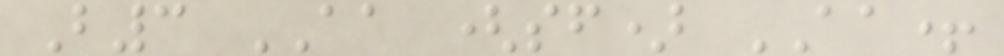B3 AA (sf) AA+
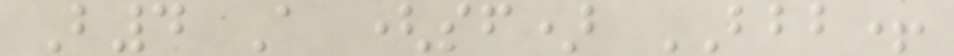B4 A (sf) BBB+
